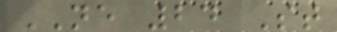NE 24 St
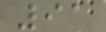91
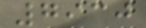7930
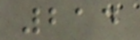214
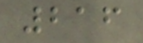216
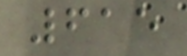615
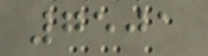7501
